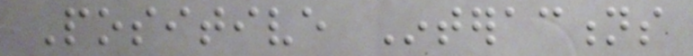Positive Interactions
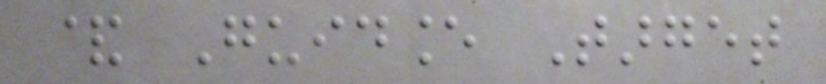& Guidance Target
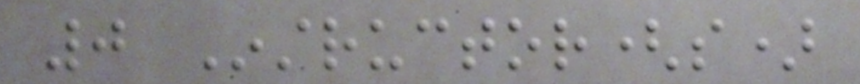0 Instructor(s)
